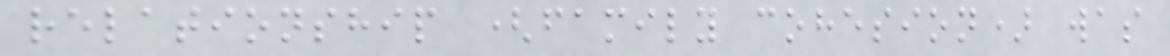relationship (family cohesion) was
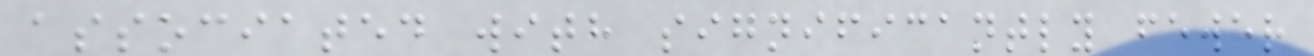associated with significantly fewer
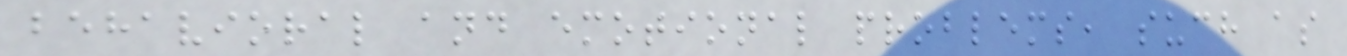behavioral and emotional problems, such as
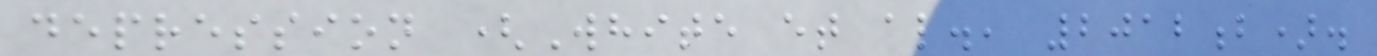depression (White et al., 2012b).
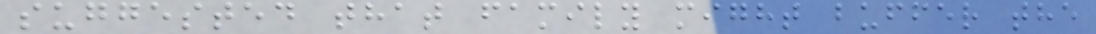suggested that family might buffer the
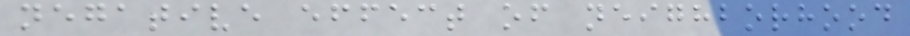negative effect of neighborhood
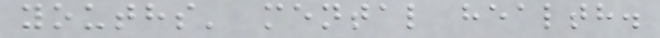youths' mental health.
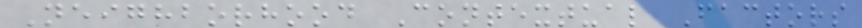Neighborhood Contextual Factors
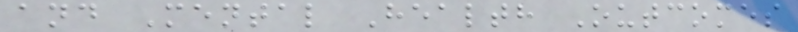and Mental Health Outcomes
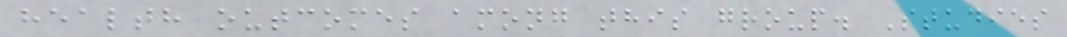health outcomes among this group. Studies
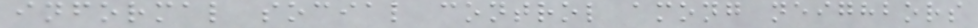informal social control among neighbors
